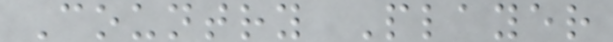Country Player
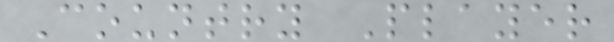Country Player
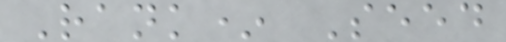Rank* Seed
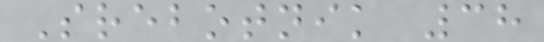Srebotnik 38
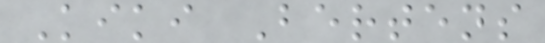Kiki Bertens
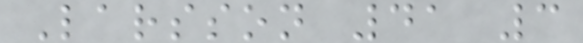Larsson 41 3
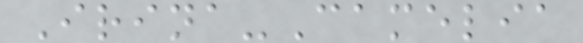Irina-Camelia
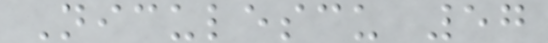Niculescu 57
